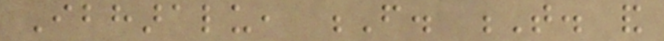Ibharalu, F. T. and
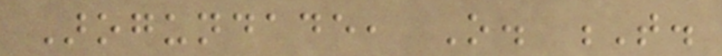Arogundade, O. T.
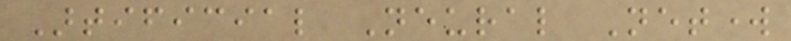Artificial Neural Network
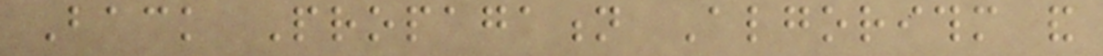Back Propagation Algorithm and
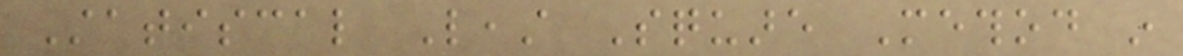Statiscal Least Square Method in
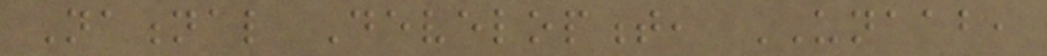National Development, UNAAB,
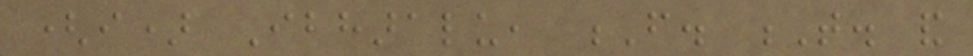(i) Ibharalu, F. T. and
